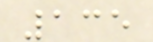135
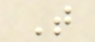T
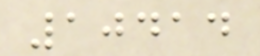10414
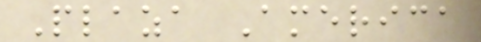Plaza America
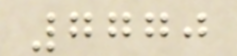7770
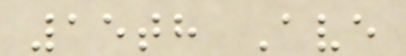15th Ave
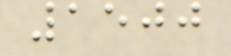1500
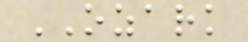OZARK
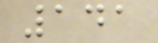141
